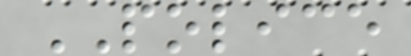POLICE
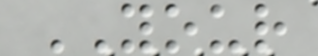YOUR
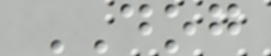DOG
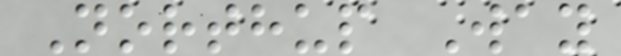Northup Way
